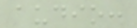audio:
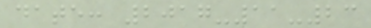date: 2017-11-23
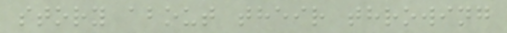story about their throwing
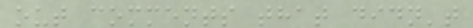out comments that didn't
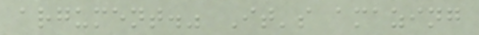argument." It's amazing
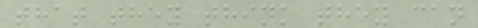that they think they can
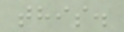this.
